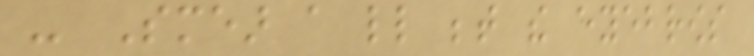- Smear a little between the eyebrows
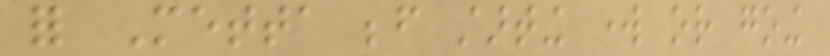for Metta before starting work or going
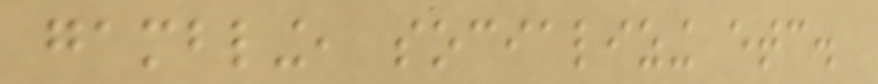gambling, socializing etc.
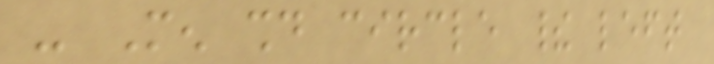- Men should circle their left
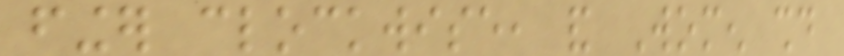finger clockwise, and Women should
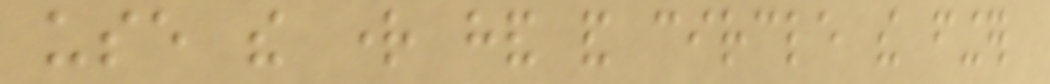use the right hand and circle the finger
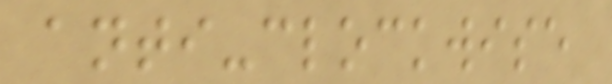anti-clockwise
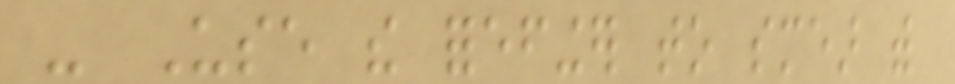- Use the forefinger to smear with
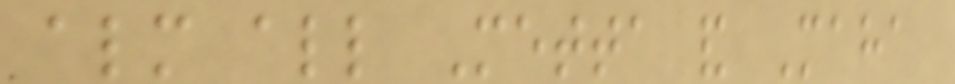almost all Metta and Maha
